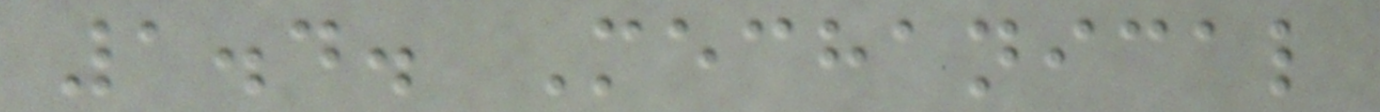1.4. Mechanical
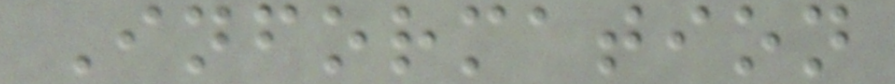Information
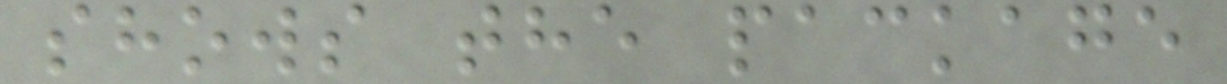shows the package
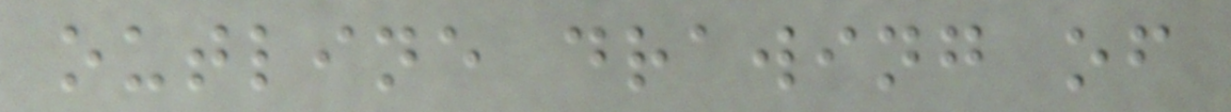outline drawing of
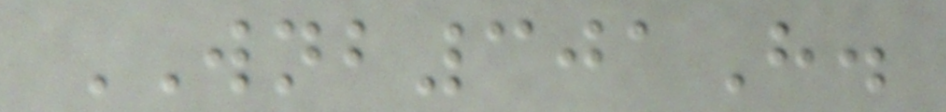WNB301H.
